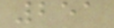251
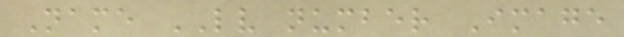Name LV number Image
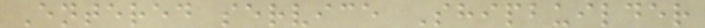Entered service Shipbuilder
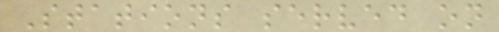Stations served on
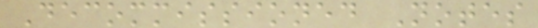Decommissioned Notes
